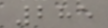285
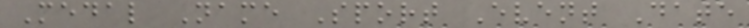Medal Name Sport Event Date
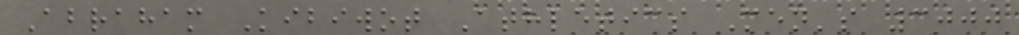Abraham Kibiwot Athletics Men's 3000
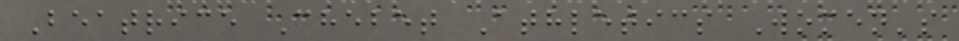Beatrice Chebet Athletics Women's
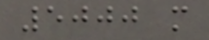5000 m
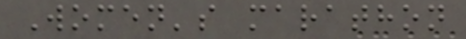Women's marathon
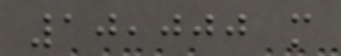10,000 m
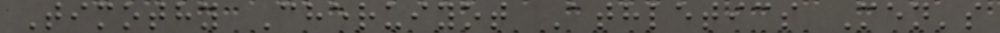Timothy Cheruiyot Athletics Men's
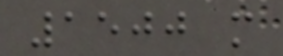1500 m
